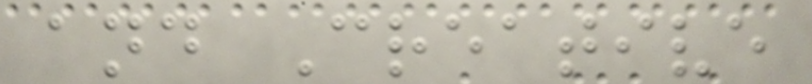and Creative
